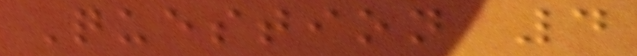Question 4
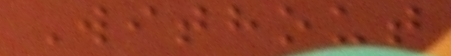Without
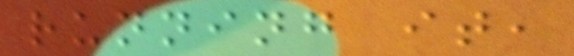running it,
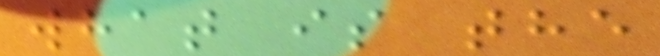what is the
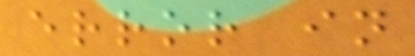error in
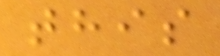this
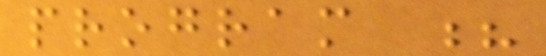program ?
